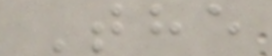The
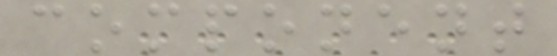component
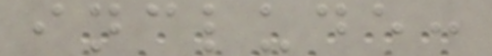include:
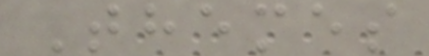Themes
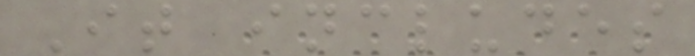It includes
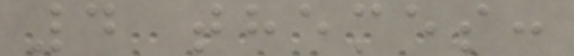4 themes:
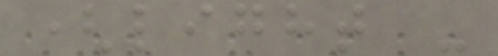(light -
